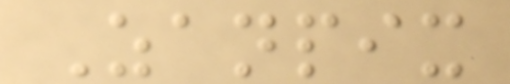Zanpix
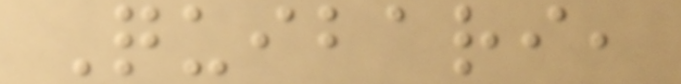Quibari,
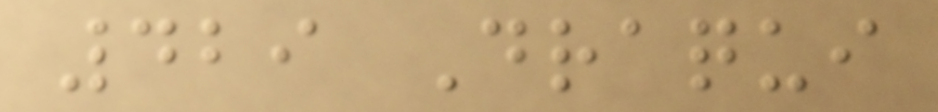429 Draqui
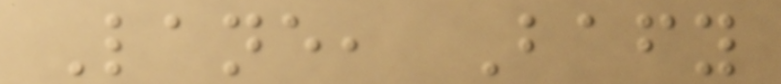Lane, Bafy
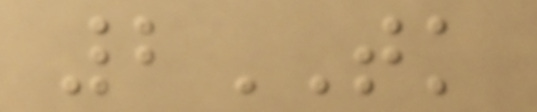2TK
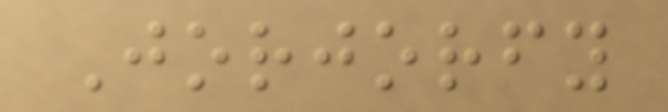Jorjorfy
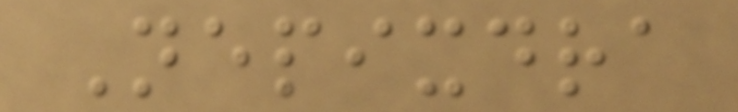Nepixdra
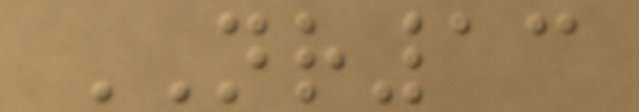NR13
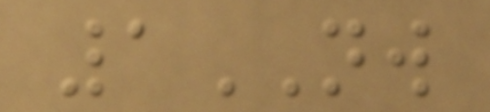1NW
